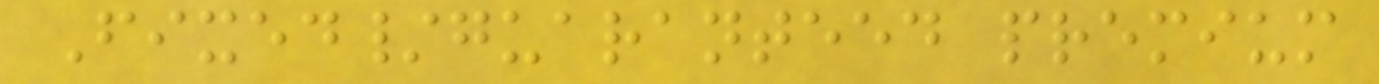Fixed/guaranteed premium
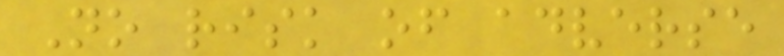No risk of adverse
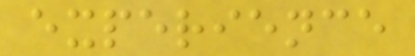experience
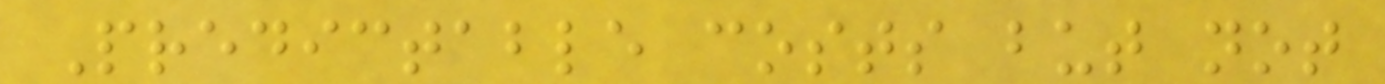Predictable costs but not
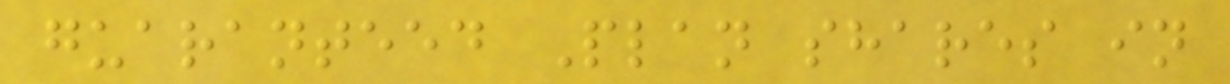guaranteed Plan shares in
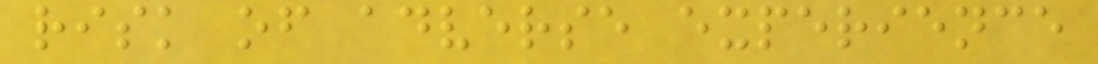risk of adverse experience
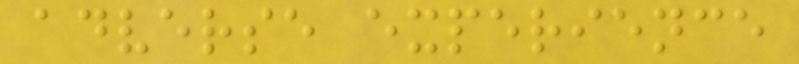adverse experience
